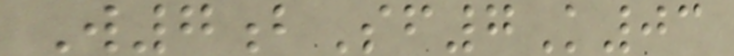W7bSf7K03
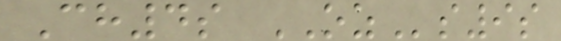Ch4s OZs9s
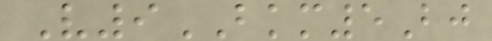V9BKM5Bj
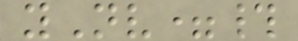yNv=#
